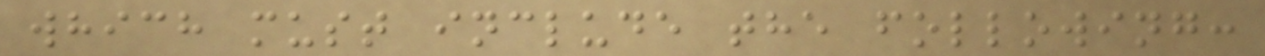which must include the following:
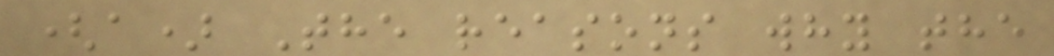(a) The reasons why the
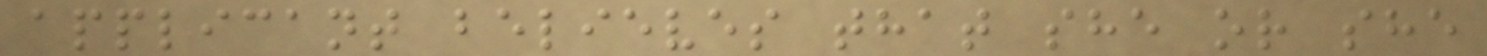applicant believes that she or she
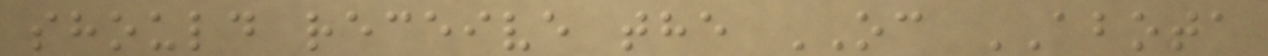should receive the OC ABOTA
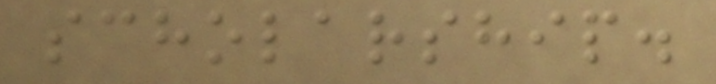scholarship.
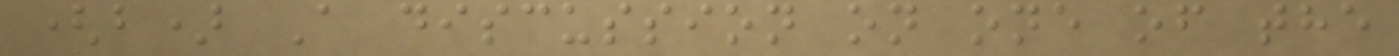(b) A discussion on one of the
